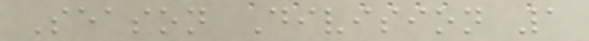Season Division 1
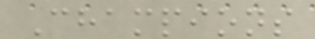Champions
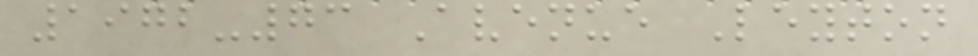1972-73 Avenue Leyton
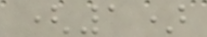(1)
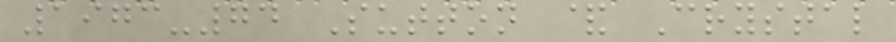1973-74 Sutton & Crystal
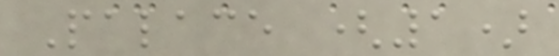Palace (1)
